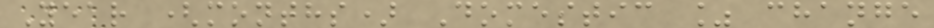Year (months) Domestic % change
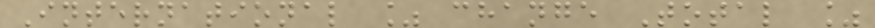International % change Total %
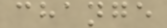change
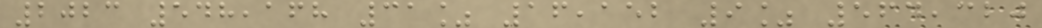2023 548,168 31% 16,152 9% 564,320
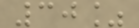30%
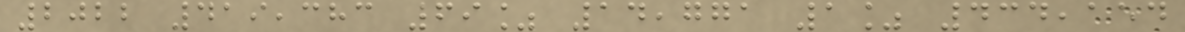2022 419,383 69% 14,771 1% 434,154
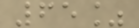65%
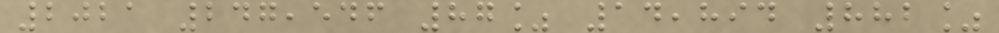2021 247,546 87% 14,894 882%
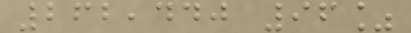262,440 96%
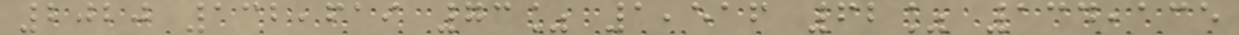2020 132,619 73% 1,516 62% 134,135
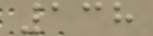138
